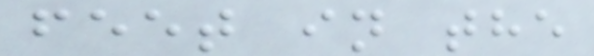feet in the
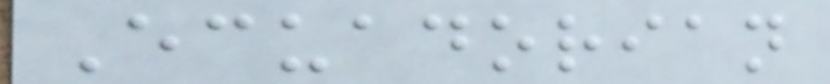Ecuadorian
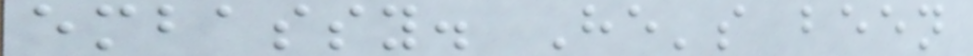embassy. He's been
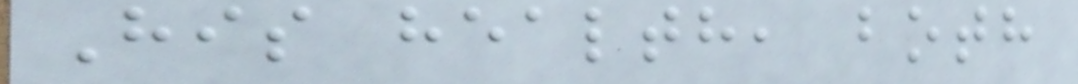His health, both
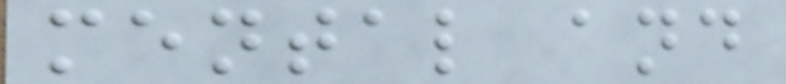mental and
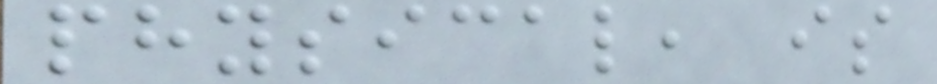physical, is
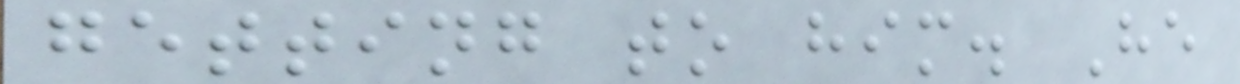getting to him. He
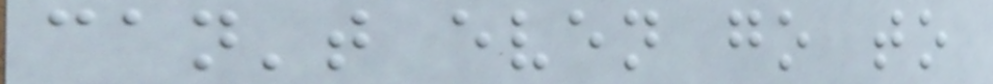can't even go to
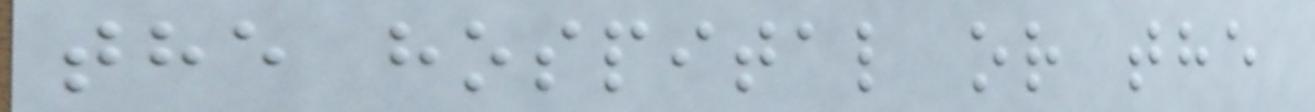the hospital or the
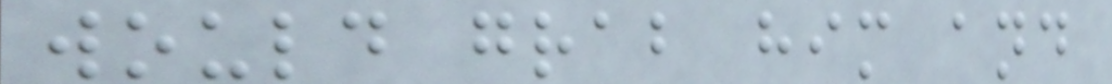would grab him and
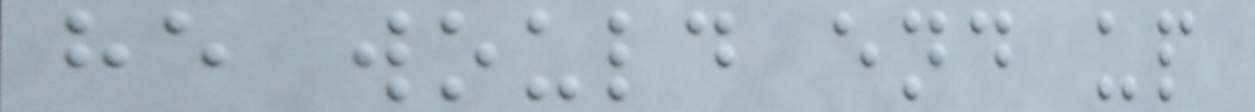he would end up
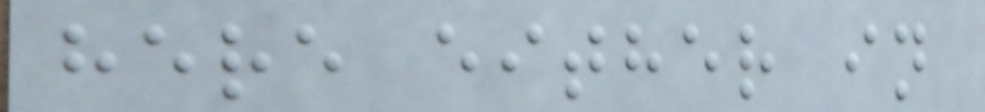here either in
